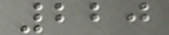220
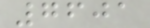7601
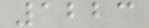1223
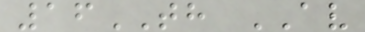16TH AV
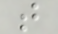t
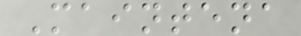Maintena
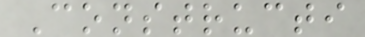Constructi
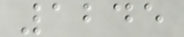1245
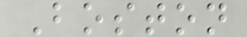Boston
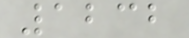1232
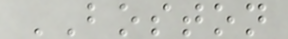BOSTON
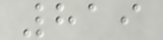819
